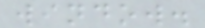window.
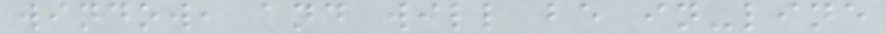window, and will be in-line
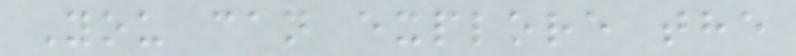You can explore the
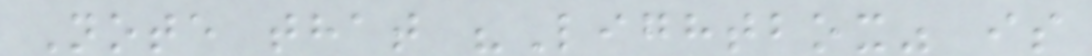Note that "Lightbox" is
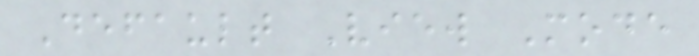Default View Mode
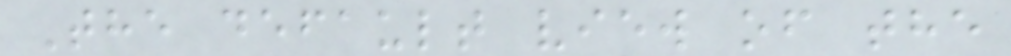The default view of the
